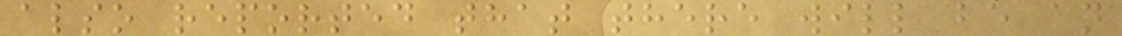also reported that there will be an
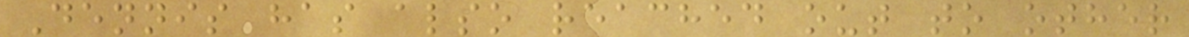Dennis has also reached out to other
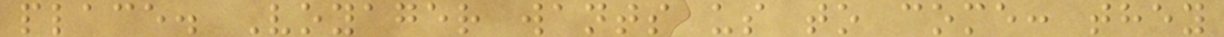place. Voyager wants us to come: they
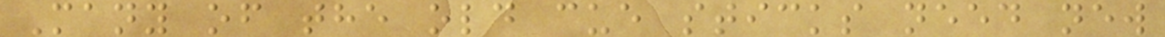Many of the old cue sticks need new
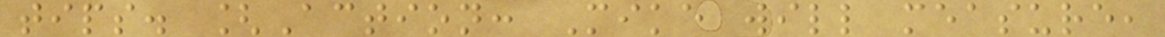tips. [Action: Mike will measure,
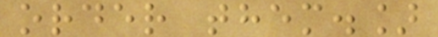order them.]
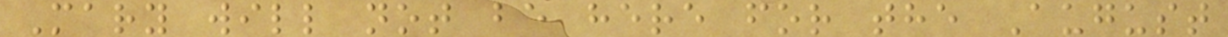Mary will not be here for the August
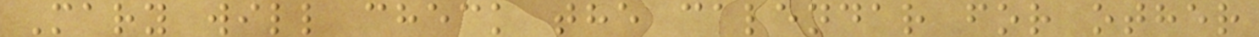Mary will check the calendar for other
